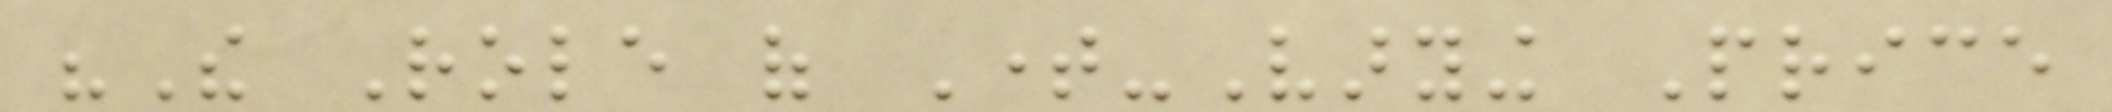"The Role of Time-Varying Price
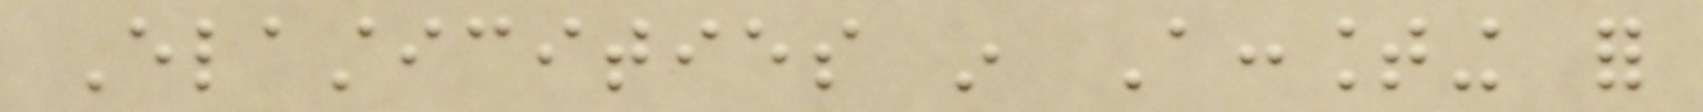Elasticities in Accounting for
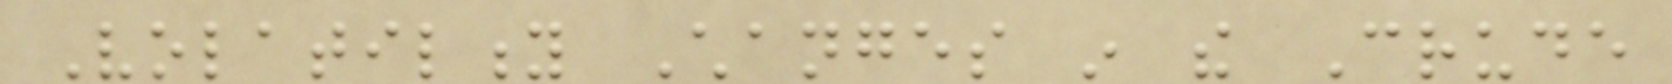Volatility Changes in the Crude
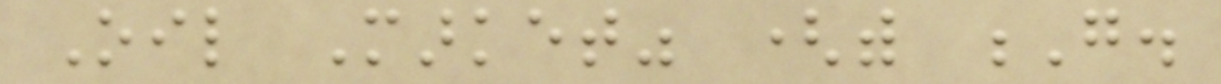Oil Market" (with G.
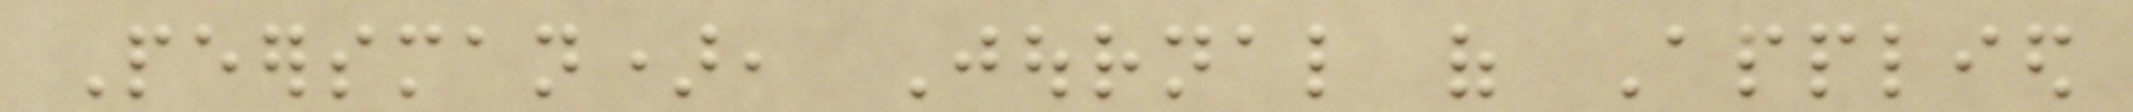Peersman), Journal of Applied
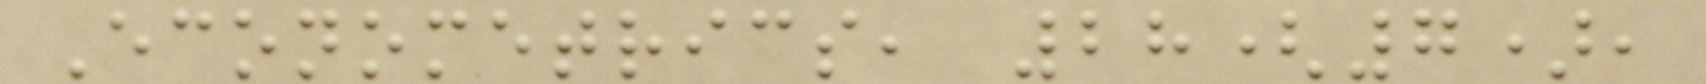Econometrics, 28(7),
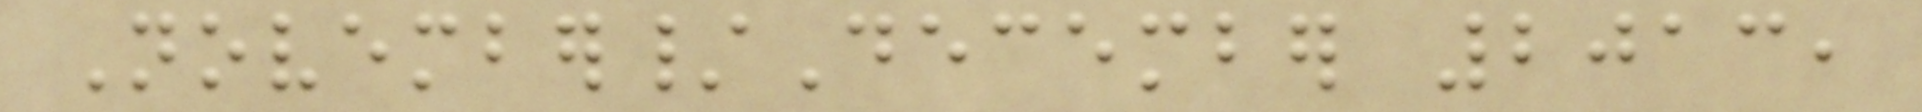November/December 2013,
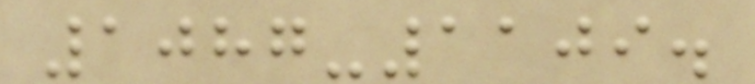1087-1109.
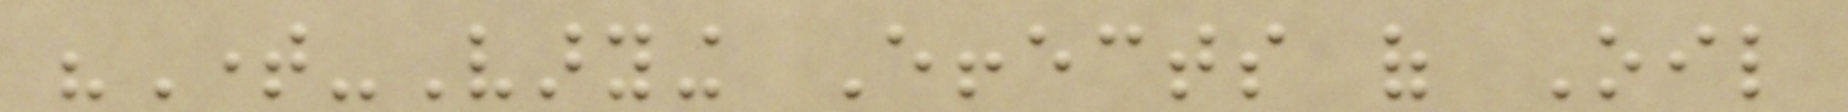"Time-Varying Effects of Oil
